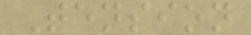Tension
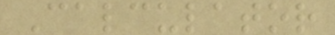Calculator
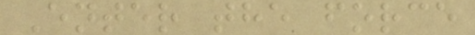Enter the force
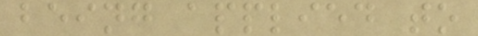being applied to
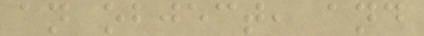an object, and
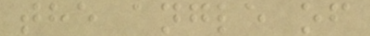the angle of
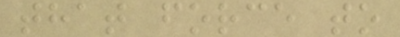that force to
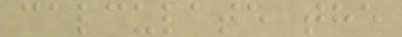calculate the
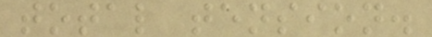total tension.
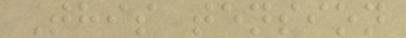This tension
